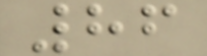86
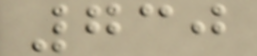730
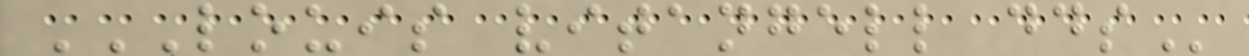LOUIS VITANGELL DDS
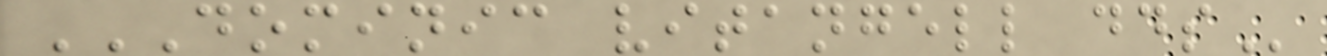DOMINIC VITANGELL DDS
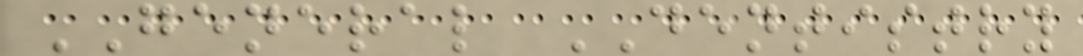GENERAL DENTISTRY
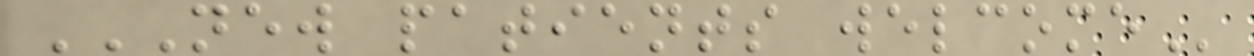NEW PATIENTS WELCOME
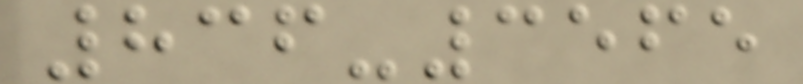836-3565
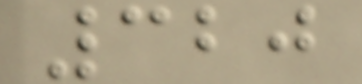320
